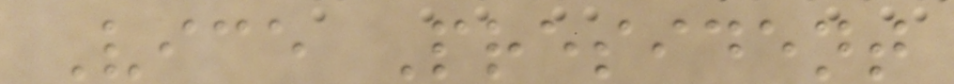Vice President
